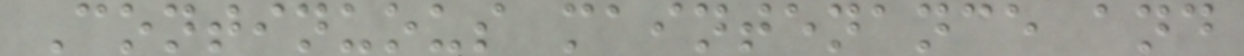Continuous maintenance and
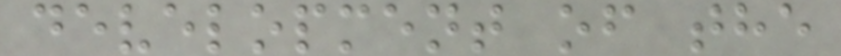development of the
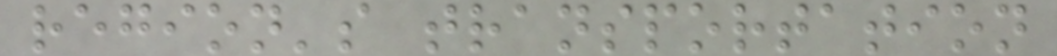region's transportation
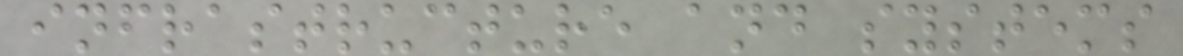infrastructure and systems
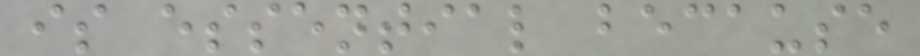is essential because
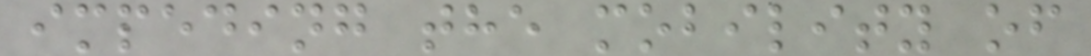impeding the mobility of
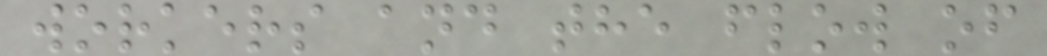workers and the flow of
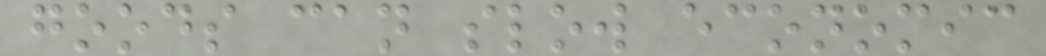goods can slow economic
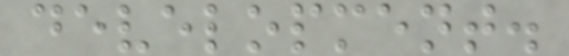development.
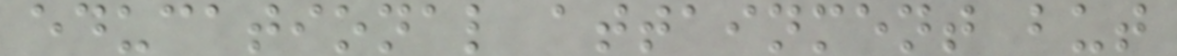educational attainment but
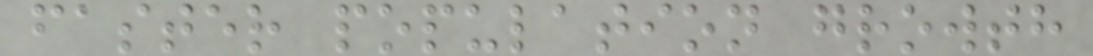faster population growth
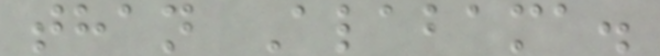than Alabama.
